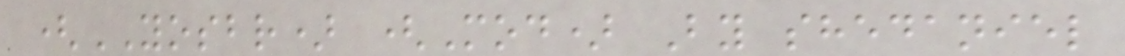(YOSBR) (Mod) By shedaniel
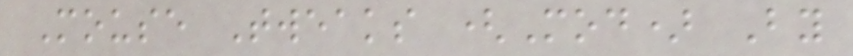Mouse Tweaks (Mod) By
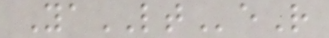YaLTeR
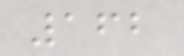162
